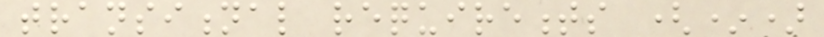transitional requirements (*)
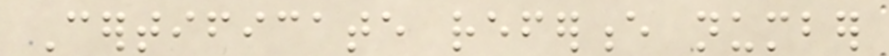Certificate reference number
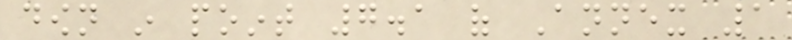down in point 7.1 of Annex 1
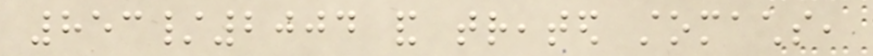853/2004 and treated stomachs,
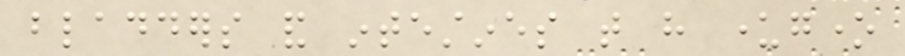bladders and intestines that have undergone
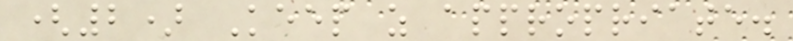(2) Keep as appropriate.
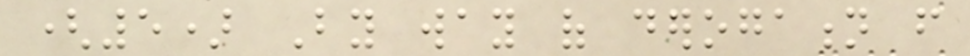(5) By way of derogation from
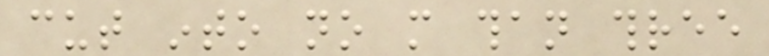cut into no more than three
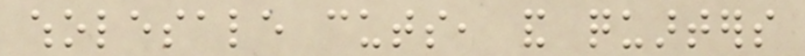wholesale cuts, and quarters
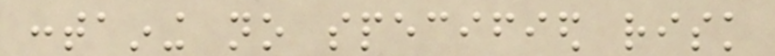containing no specified risk
